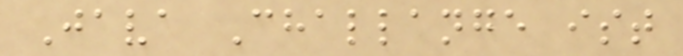Java Challange ist
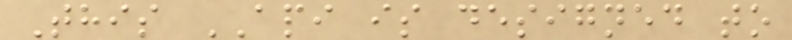This API is designed to
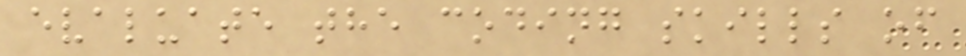evaluate the coding skills of
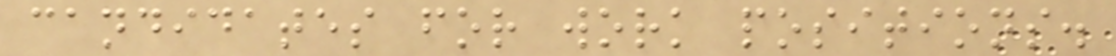candidates for work positions.
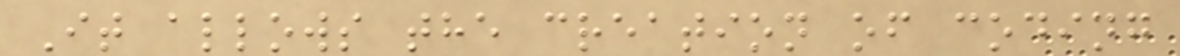It allows the creation of coding
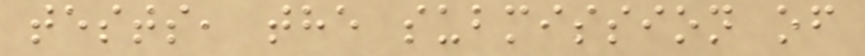tests, the submission of
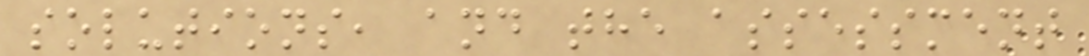solutions, and the assessment
